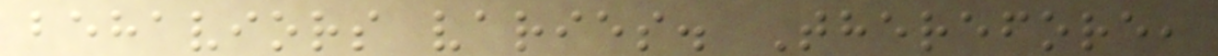behaviors varies. Therefore,
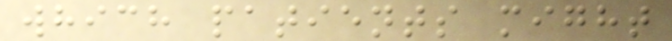which patients might
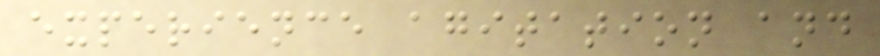experience agitation and
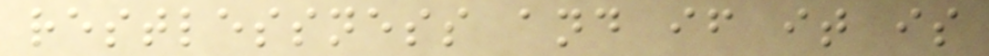restlessness and if it is
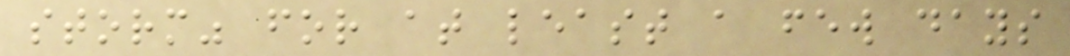storm" for at least a few days
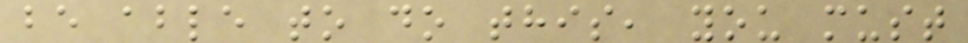be able to do this, you must
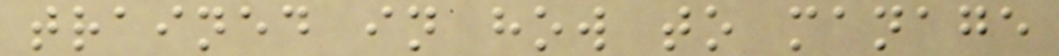trained in how to manage
